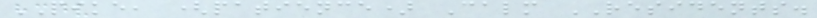PIKE, (patience) Calm RESIDENTS.
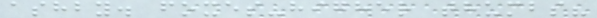ashby. foxes-higher thumbs?
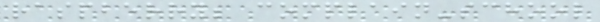raspberry; complain-school
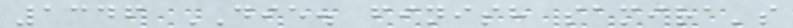1346 DIE. finish samira's
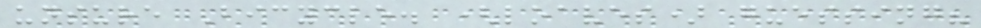unsure Bicycle. (loaves) guessing?
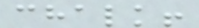chalk!
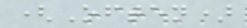(Often)
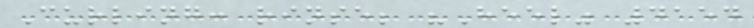Curling: rinse; "Heel" 4154
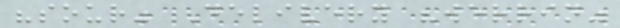"sour" Delivery "werrin"
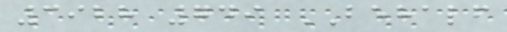3928 749 BEHALF
